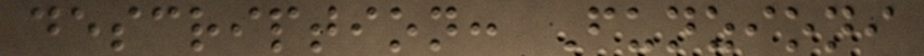description: Funzioni
